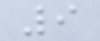9
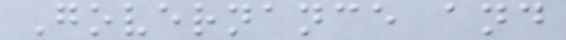Governance and
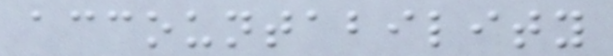accountability
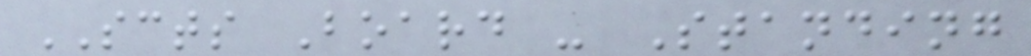SCTS Board - Standing
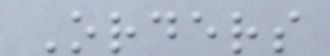Orders
